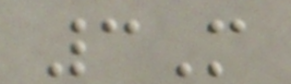3M
